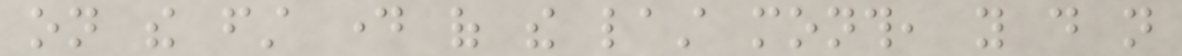on the first day of the last month, you do not
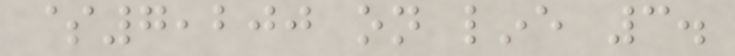$7,200 on line 3.
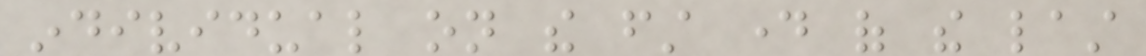individual on the first day of the last
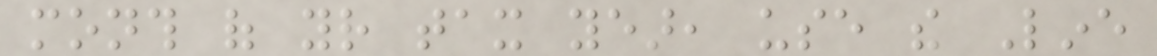month of your tax year, use the Line
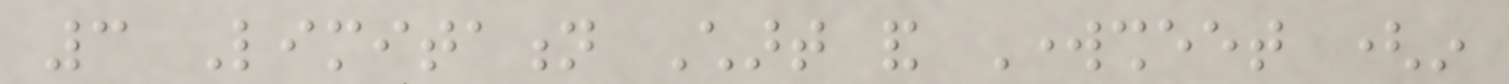3 Limitation Chart and Worksheet (in
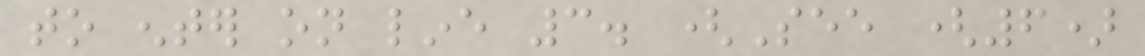to enter on line 3. (See (6)
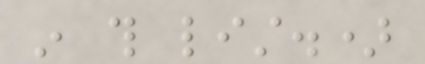in this list.)
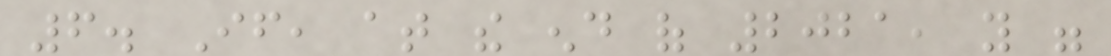6. If, at the end of 2021, you were
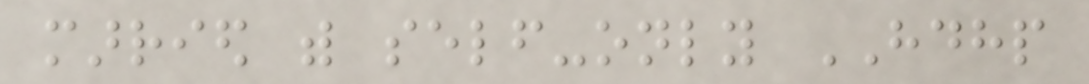married with self-only HDHP
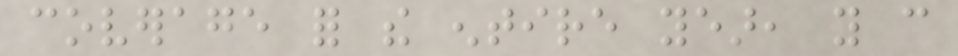coverage for the entire year, you can
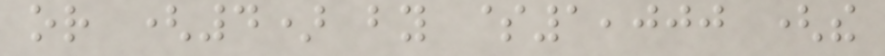or (4) by $1,000 (the
